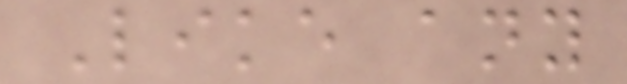Like any
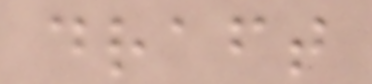draft
